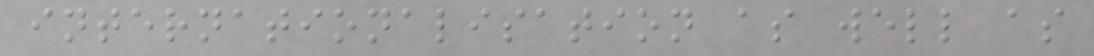internationalisation as well as
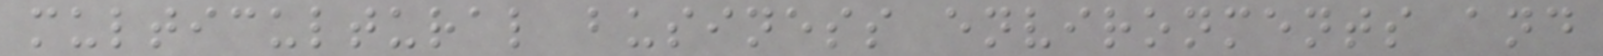multicultural business environments and
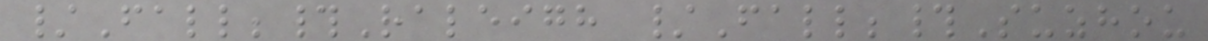/Fall;#Raleigh /Fall;#Suzhou
